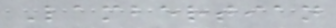Lambertian
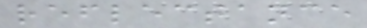reflectance
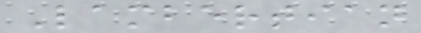Lambertian
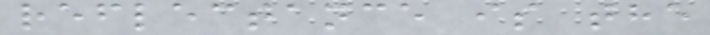reflectance is the
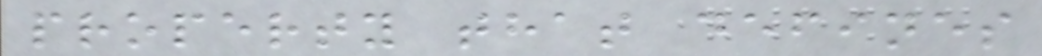property that defines
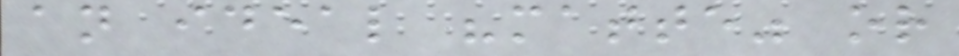an ideal "matte" or
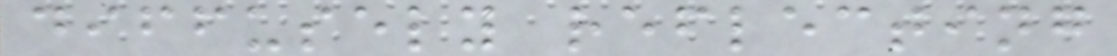diffusely reflecting
